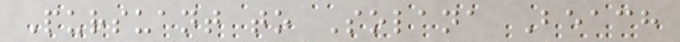Pursuant to Solana Beach
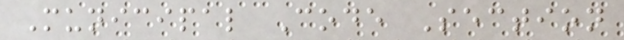Municipal Code Section
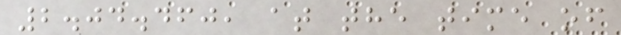2.04.460, at the time of
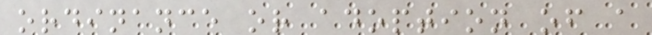ordinance or adoption of a
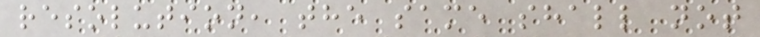resolution, the same shall not
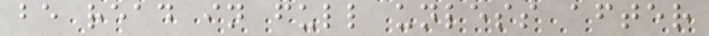be read in full unless after
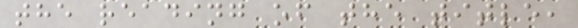the reading of the title,
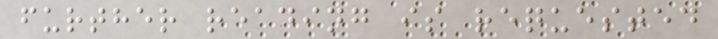further reading is requested
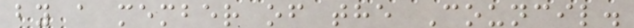by a member of the Council.
